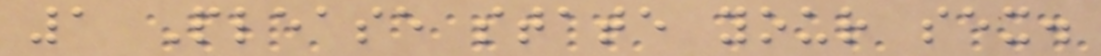1 Please state your sex.
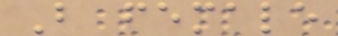B female
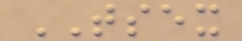TSEX
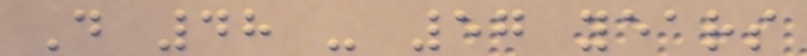D 48 - 57 years
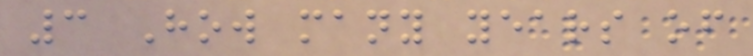3 How many years of
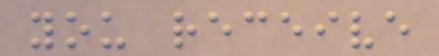you receive
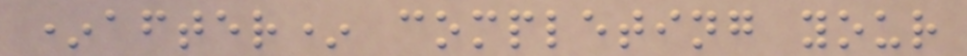*after* completing your
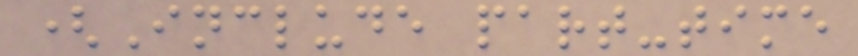(Include part-time
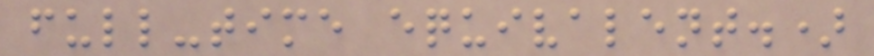full-time equivalent.)
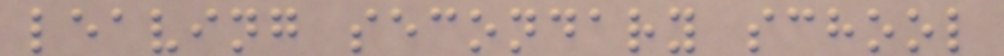leaving secondary school
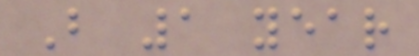B 1 year
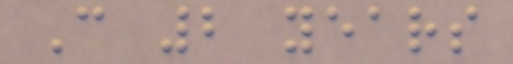C 2 years
